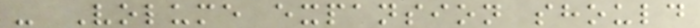- Volume expansion should
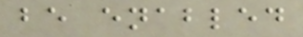be enabled
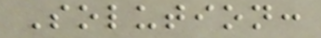Solution:
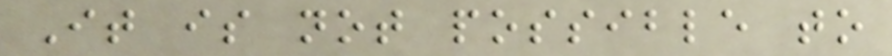It is not possible to
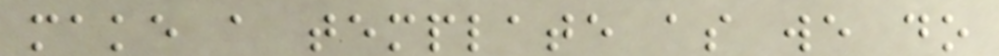make a template as we do
